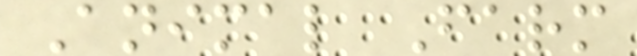Animal Farm
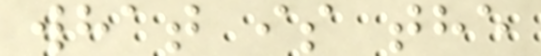what is the
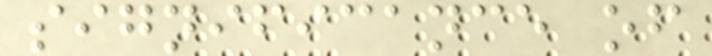significance of
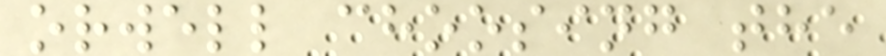orwell choosing the
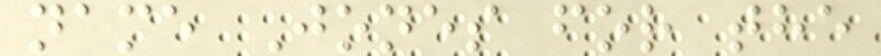name Jones for the
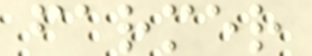farmer
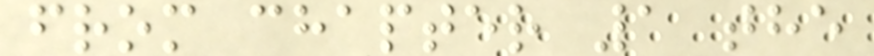from chapter 1 the
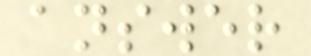answer
